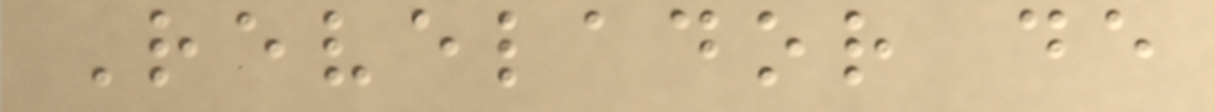Revelador de
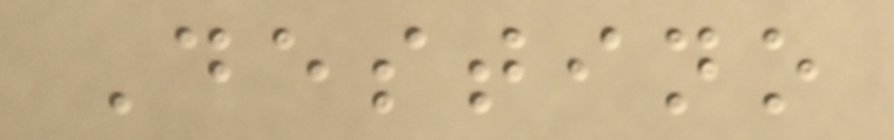Destino
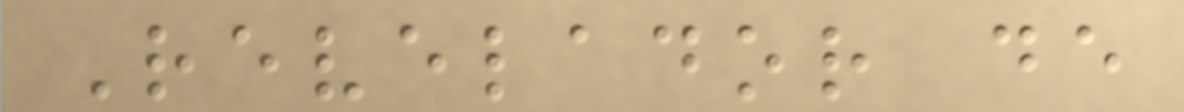Revelador de
